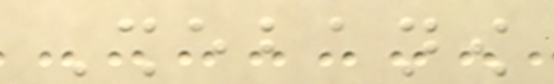Shebanow
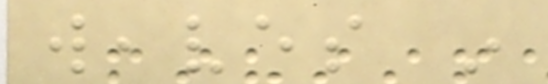weaves in
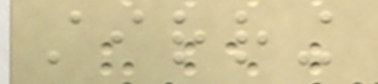stirring
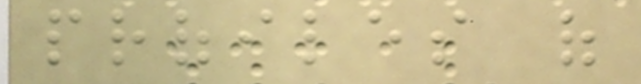profiles of
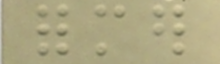former
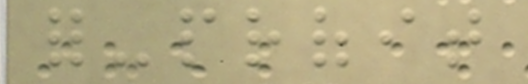for-profit
